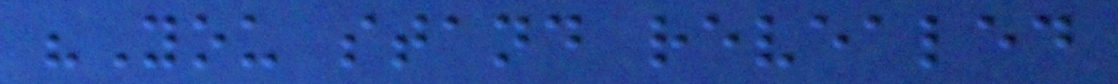"You stand revealed
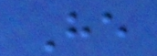He
